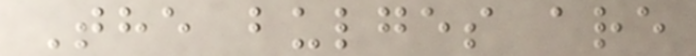The bulges are
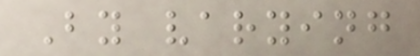By varying
